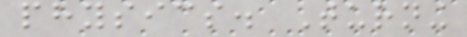physics. Turning
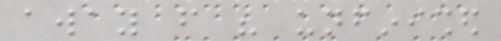away from his unfinished
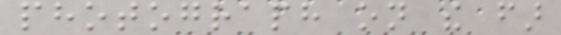photograph on the far
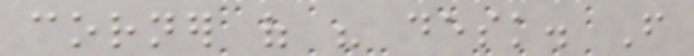corner of his desk. From
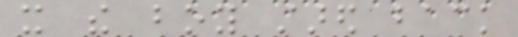it the boy stared back
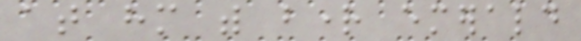at him with bright emerald
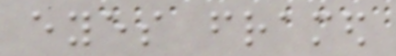eyes framed
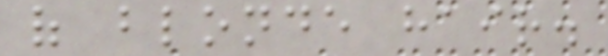of blonde hair.
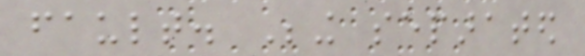fault. Being separated
